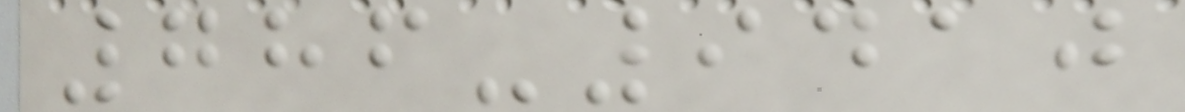786-9410
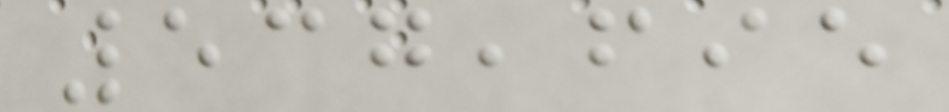537,695
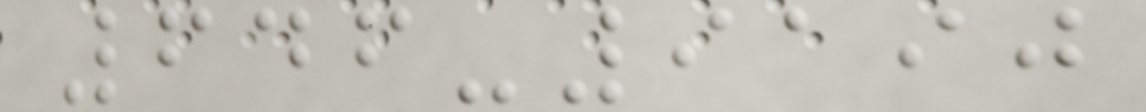646-9190
